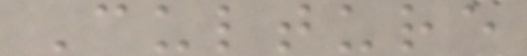Culture
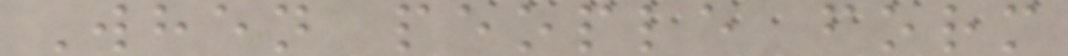When people form
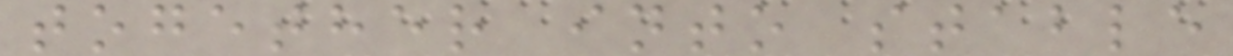together into stable
